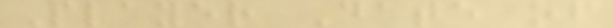Player Date of
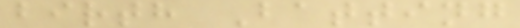birth Batting
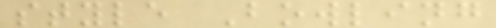style Bowling
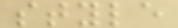style
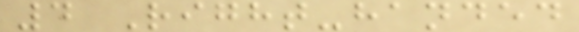4 Right-handed
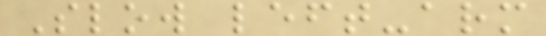Slow left-arm
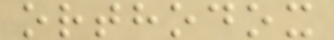orthodox
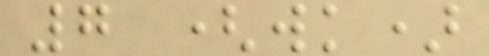7 (wk)
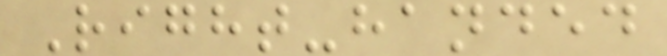Right-handed
